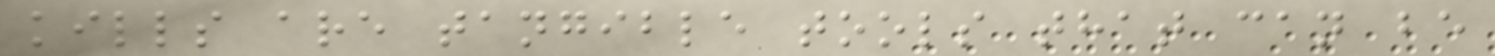kills are tangible tools that can be
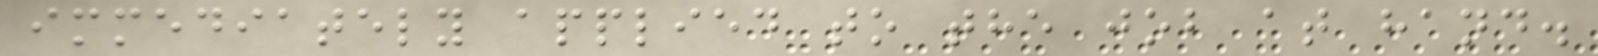immediately applied to the job at hand.
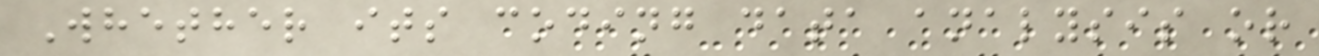Whether its coding data analysis or
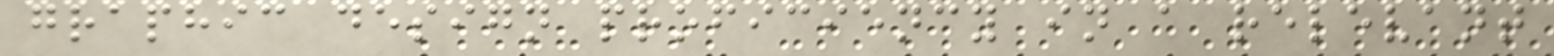graphic design proficiency in a relevant
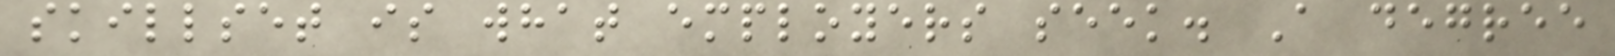skillset is what employers seek. A degree
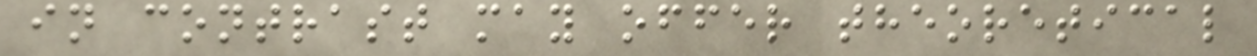in contrast may offer theoretical
